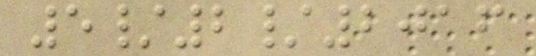5/2/2016
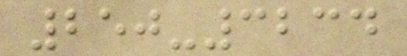250-3234
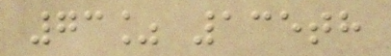73% 135th
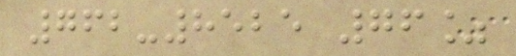762-8525 76%
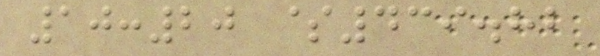10:20 $439.82
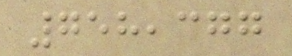758,377
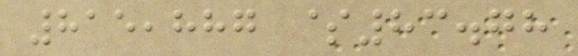815,887 $83.78
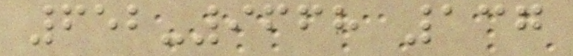652-9668 137
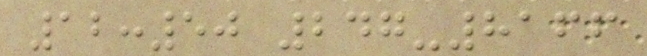12:50 247-8166
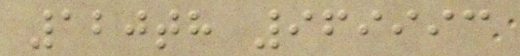120th 969993
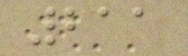211
